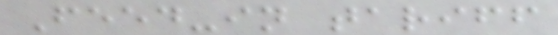Feed-in tariff
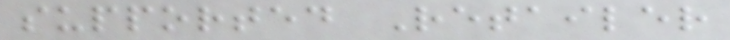supported Retailer
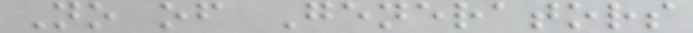No of Generators
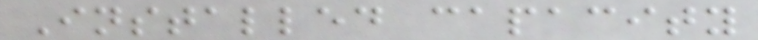Installed capacity
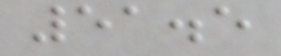51.5
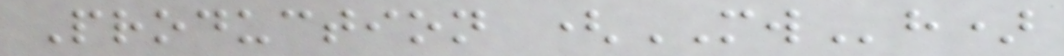Production (MWh)
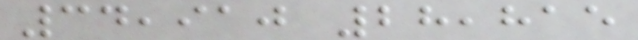34,910 28,815
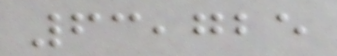63,725
